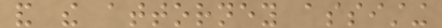and the attorney assisting
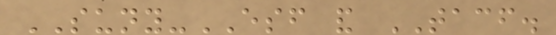SUNY-ESF and TACF.
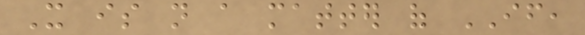It is not a matter of IF,
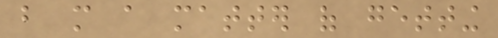but more a matter of getting
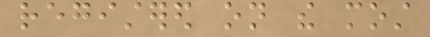registered on the most
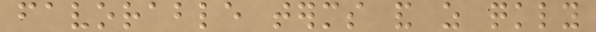favorable terms and as quickly
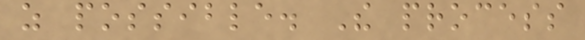as possible. The process
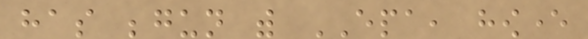has begun with EPA, however
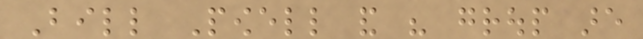Bill Powell and his group are
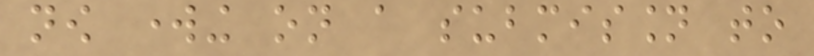now working on a submission to
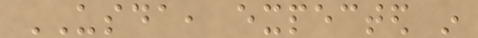USDA, expected in
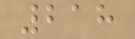218
